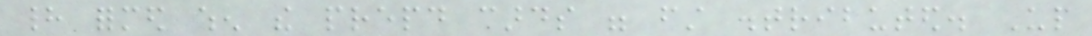had formed when the prepaid cards were first distributed. Up
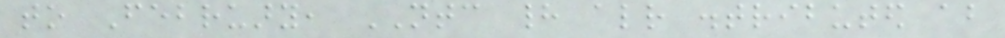to February, NTC had already distributed about
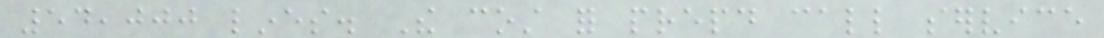54,000 lines. The cost for prepaid call service
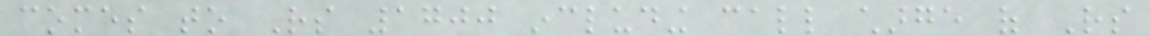comes to Rs 1700 including call charge of Rs
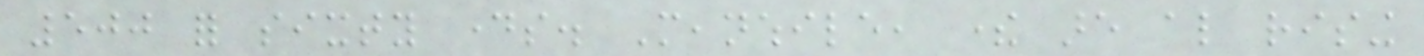500 for sixty days. Meanwhile, there are also rising
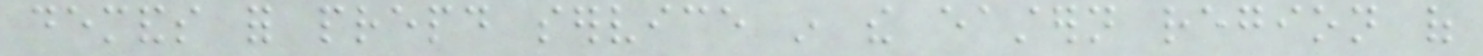demands for prepaid service in the eastern region of
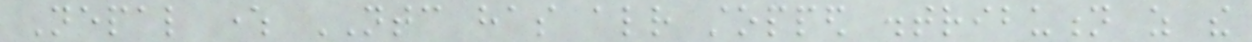Nepal where NTC has already stopped distribution as the
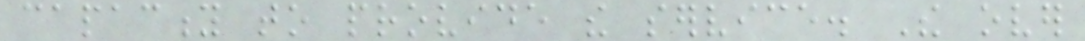capacity to provide the service. The over
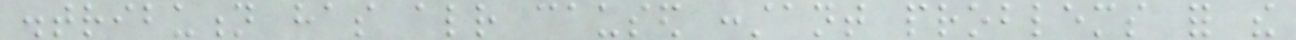distribution has already caused constant problems for the
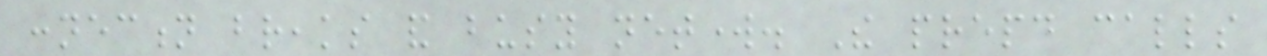connection breaks and busy network. The prepaid calls
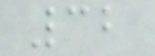32
